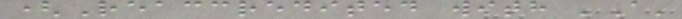(Reaccredited with 'A'
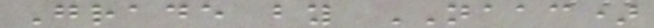Grade by NAAC)
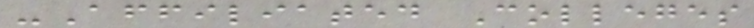-Affiliated Colleges
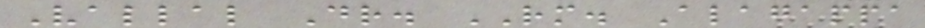Vallal Dr. RM. Alagappa
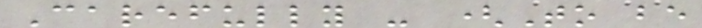Carefully - (To be
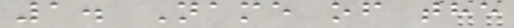1. Name of the
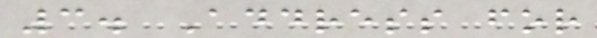3. Address for
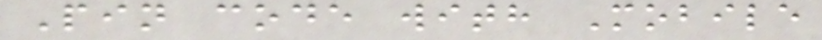Pin code with Mobile
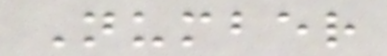Number
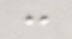:
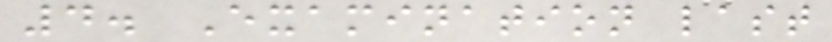4. Examination last
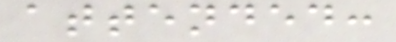attended:
